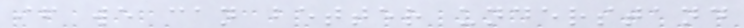if we can better understand
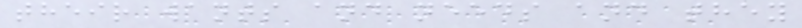their wants and needs and they
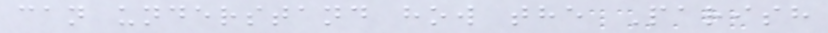can understand how the Parish
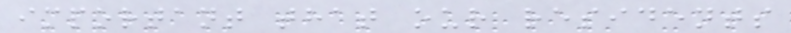important that our residents
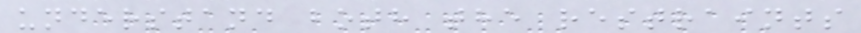understand both the restraints
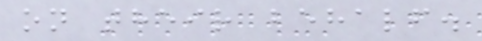on their behalf.
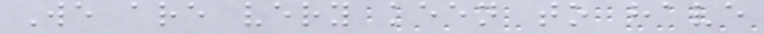We are very keen to have
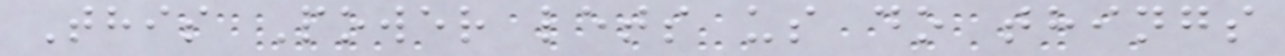This Power lets us do things
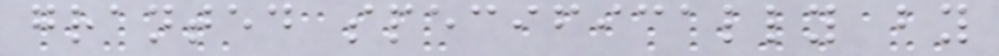granted specifically by
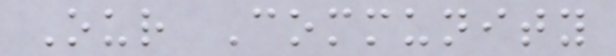Our Community
